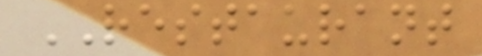RESTAURANT
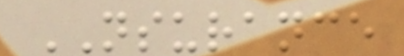NSURANCE
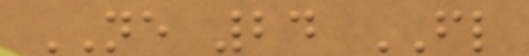NE 24 FL
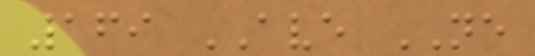169 AVE NE
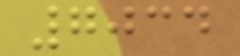7034
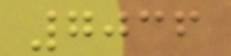7036
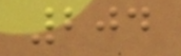204
